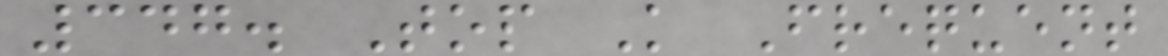347. Top K Frequent
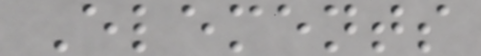Elements
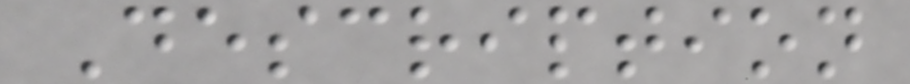Description
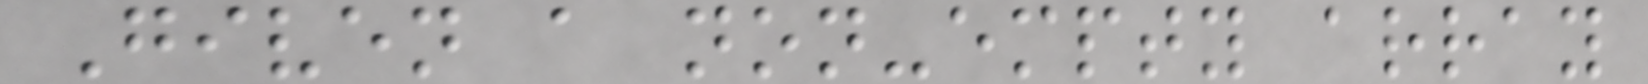Given a non-empty array
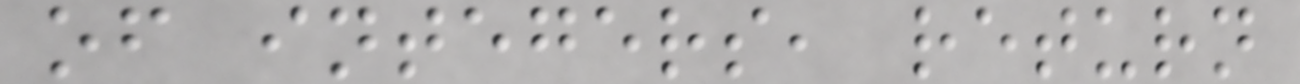of integers, return
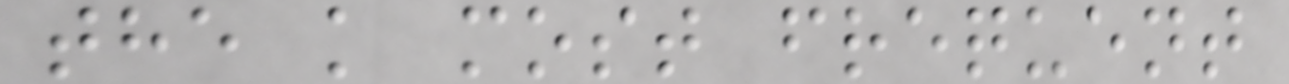the k most frequent
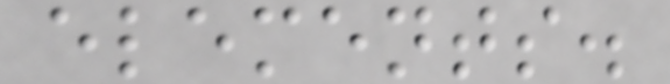elements.
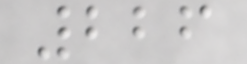226
